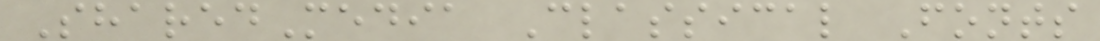SharedMedia Classical Fonts
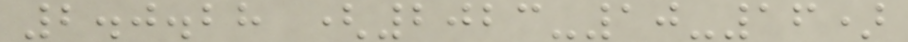2.0.28 (2023-10-16)
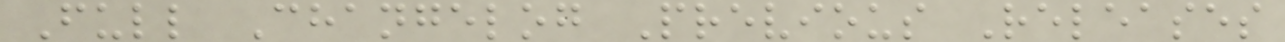Full Changelog Previous Releases
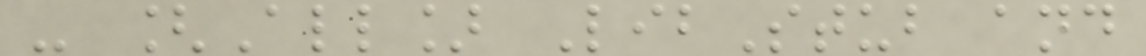- [All] LibStub and
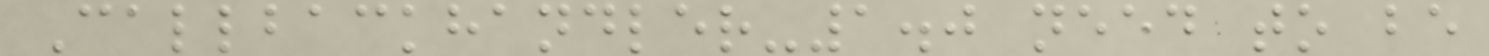Callbackhandler-1.0 need to be
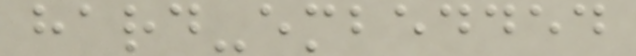hard-embedded
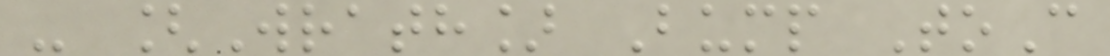- [Wrath] Bump ToC
